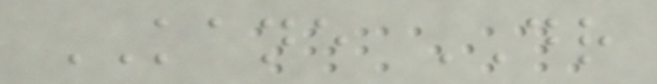KANE DR
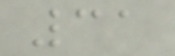31
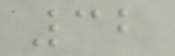32
